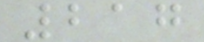217
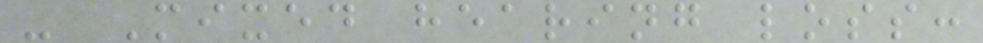- Mixed hearing loss:
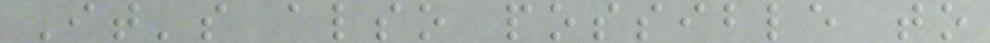It's also possible to
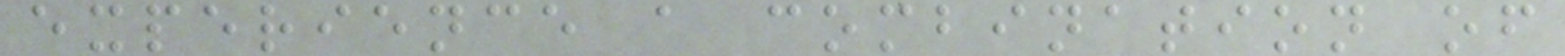experience a combination of
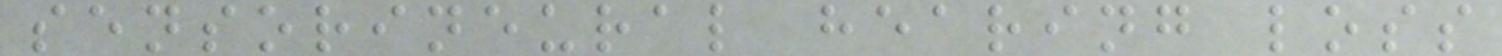sensorineural hearing loss
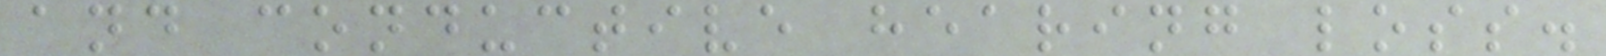and conductive hearing loss.
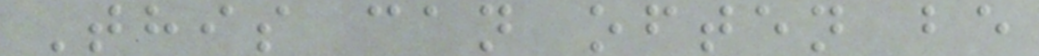This can often be
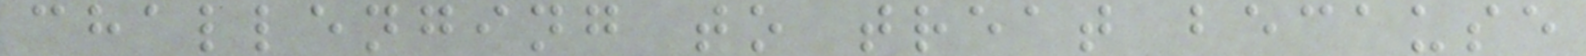challenging to treat because
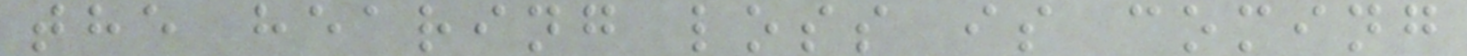the hearing loss is coming
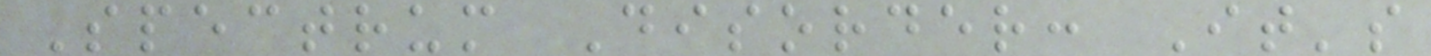Spectrum Disorder: It's
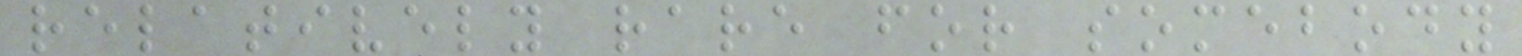relatively rare for somebody
